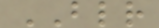BLR
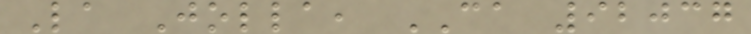La Jolla, CA 92037
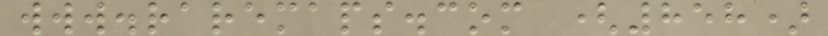www.raremaps.com (858)
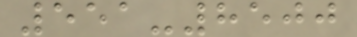551-8500
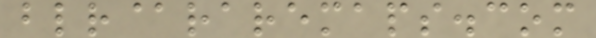blr@raremaps.com
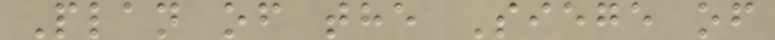Plan of the Siege of
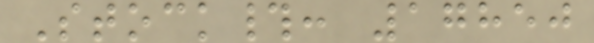Stock#: 17850
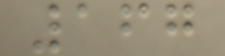167
